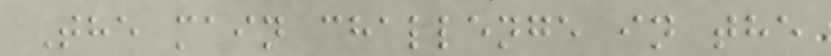The main challenge in the
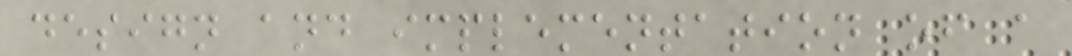design and implementation of a
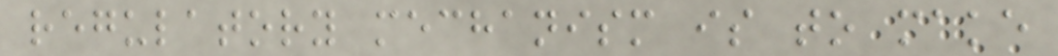regulatory mechanism is to make
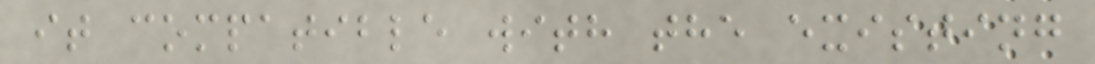it compatible with the existing
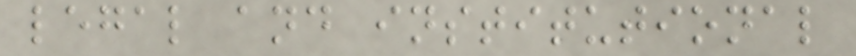legal and institutional
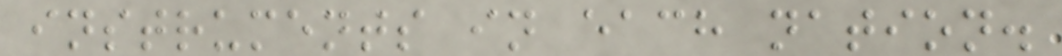instruments in each nation.
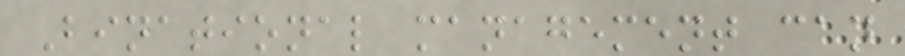Binational management can
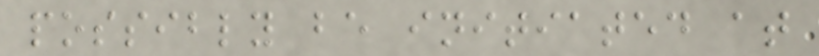possibly be initiated at
